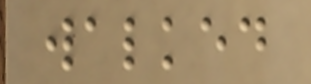walked
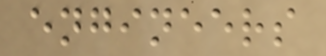engineers
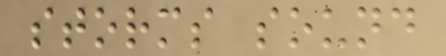storms sound
